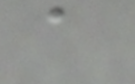a
